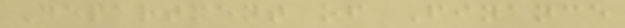Department of Finance
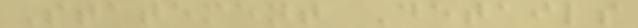Statement Details
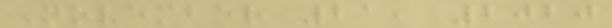November 21, 2020
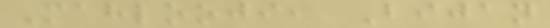Mahlooji, Bijan
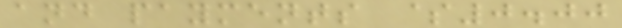and payments $0.00
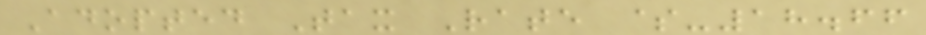Adopted Tax Rate $-18.66
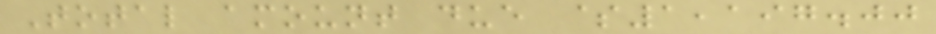Total amount due $1,197.00
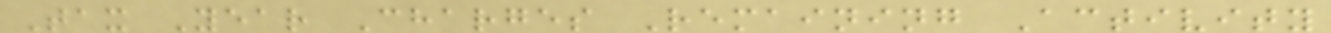Tax Year Charges Remaining Activity
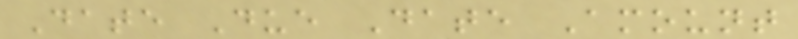Date Due Date Amount
